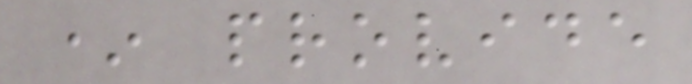* provide
